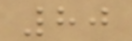80
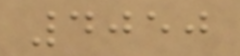4050
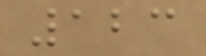123
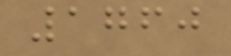1760
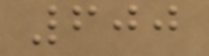600
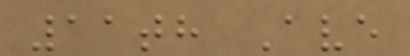11th Ave
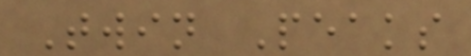Twin Peaks
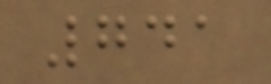741
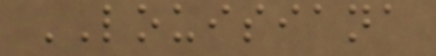LOUISIANA
